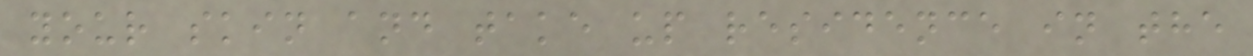your skin and take up residence in the
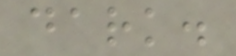dark.
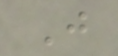J
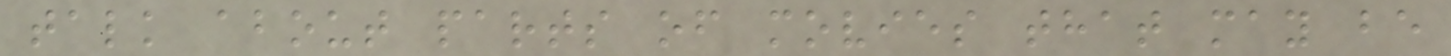talk about parts of movies that may be
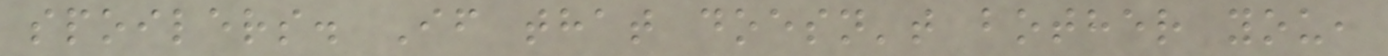spoilers. If that doesn't bother you,
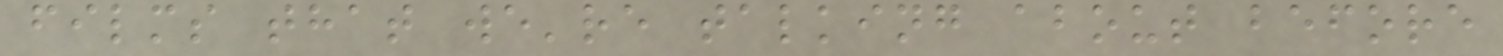films that we're talking about before
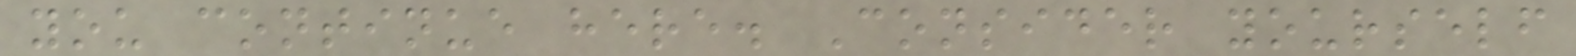you continue here. Consider yourself
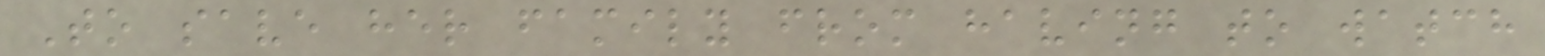To save her family from having to watch
